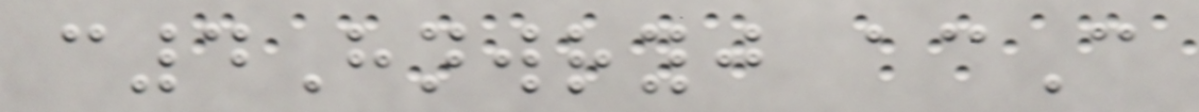c4Hnwryj acC
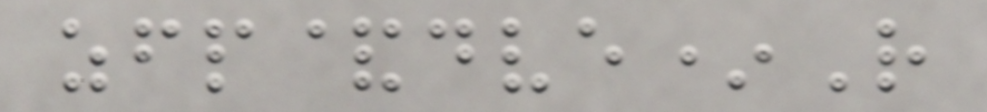zfp&dve*R
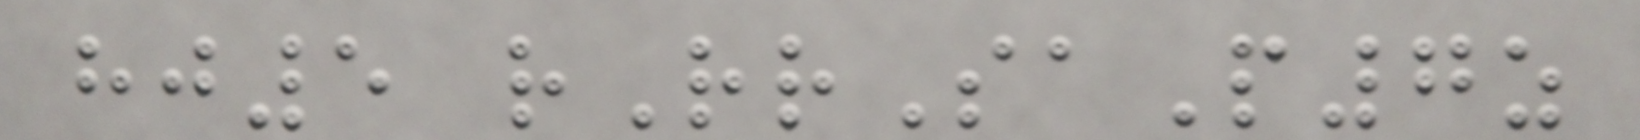hj5 rRrSaP7z
